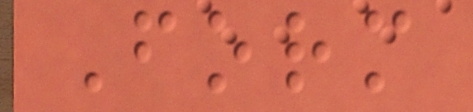Form
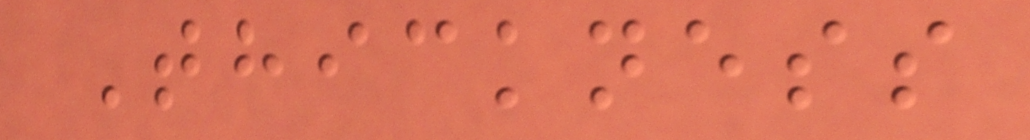Thickness
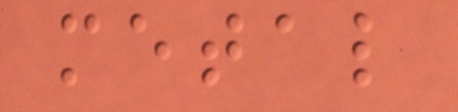metal
